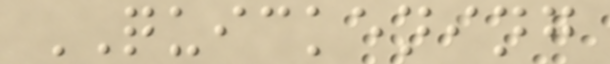QUICKENING
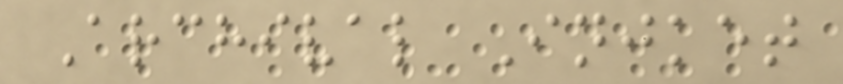Archival Injket
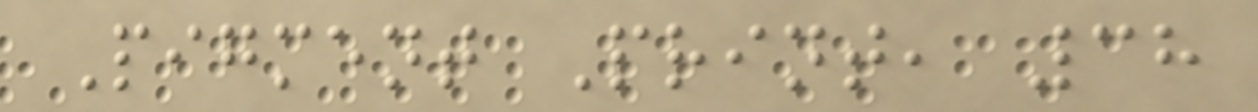Pigment Print, 38
